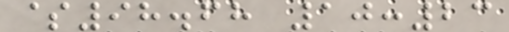$98.68 10:23
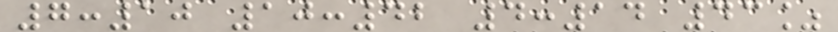7:10 10:42 4:14 43%
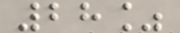28%
